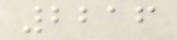2216
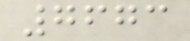7673
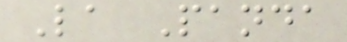La Panda
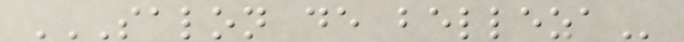SALON DE BELLEZA
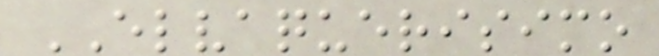ELVAQUERISIMO
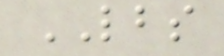LBS
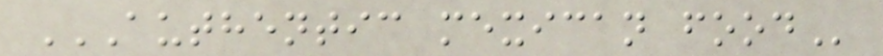AUTHENTIC MEXICAN FOOD
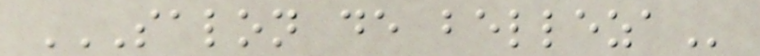SALON DE BELLEZA
